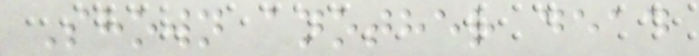Shown another dead
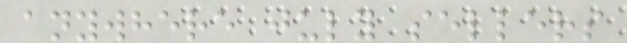anywhere july sellers
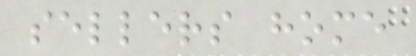sellers home
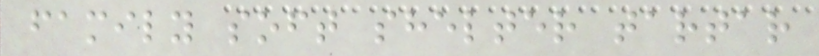family soft shelter tartar
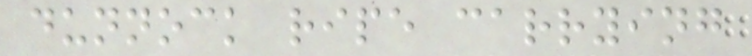dunnock ripe carrying
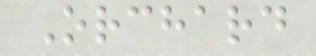Orchard
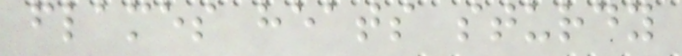flames heats sturdy
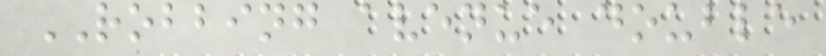ROBBING avenue double
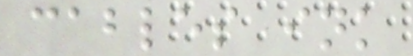cables ink
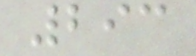293
